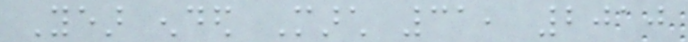Year ended March 31, 2010
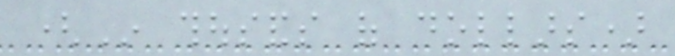(In thousands of dollars)
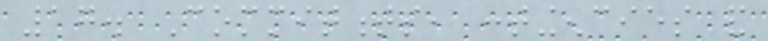17. Commitments, contingencies and
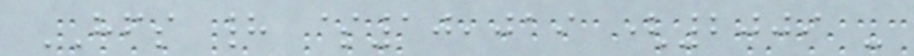HFS had $10,019 (2009 -
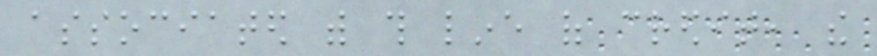associated with this line of credit, the
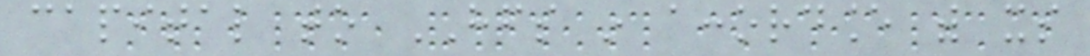capital to HFS in accordance with its
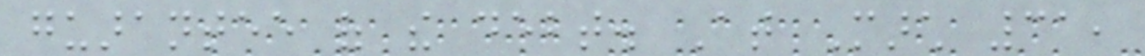guarantee of the debt. At March 31,
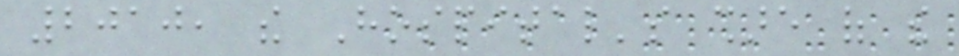2010, the Hospital's share of the
